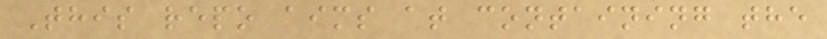This repo aims at containing the
